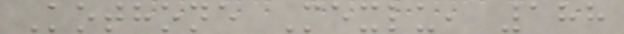Kothone Mexlu, 188
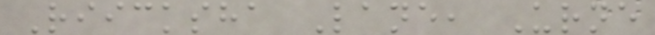Riicksha Lane, Urne
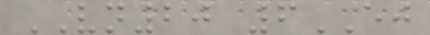VN20 6EJ
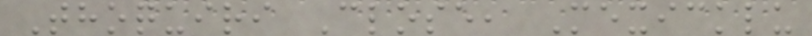Thoquiri Close, Mexicklu
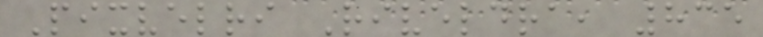Pixvelri Riveldra, 835
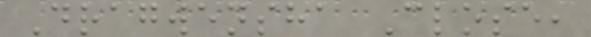Dragwensha Close,
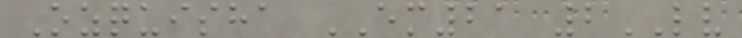Ozquisha EM21 2LV
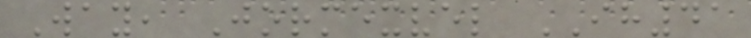Way, Jormexvel IH41
